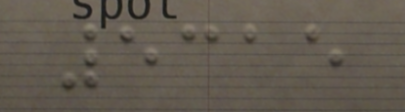5315
